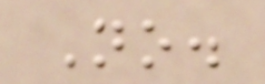No.
